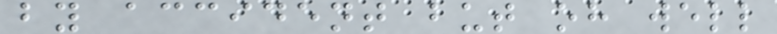by accident but oh well
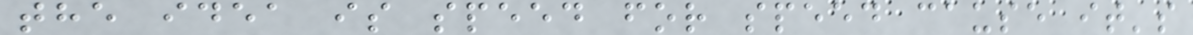the idea is speed for speed cause it's
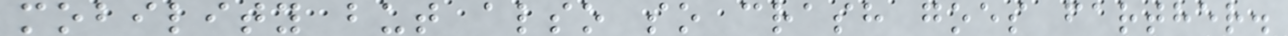mobility but also so crash goes farther.
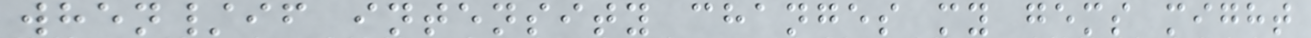when/if intensity changes my gems might
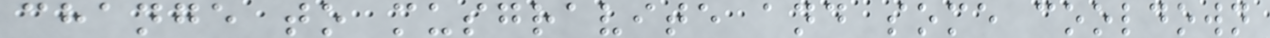change to musgravite and some cooldown
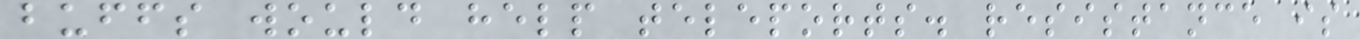buffs would help teleports. resistance is
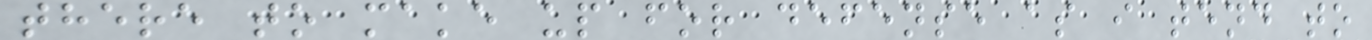there to make up for defense as i tend to
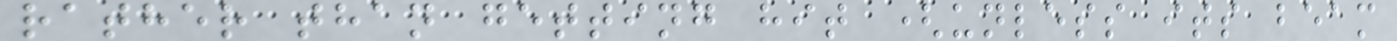rather than getting hit (unless its beam
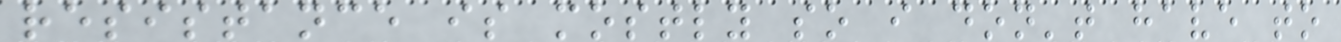resistance is mostly so i don't have to
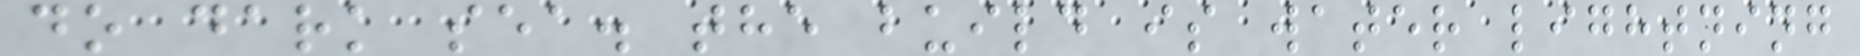do dark sea. the build is water lightning
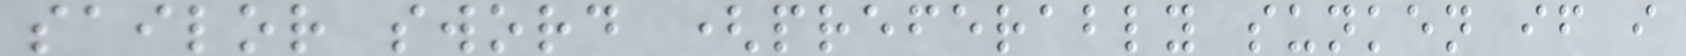sailor sword (preferably sunken if i
